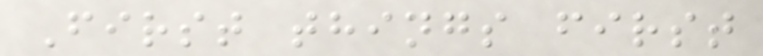First things first
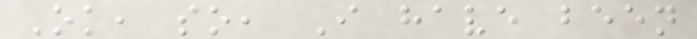Ok, so, I have been
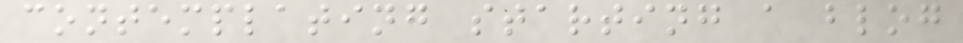contemplating starting a blog
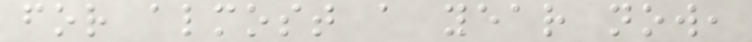for almost a year now,
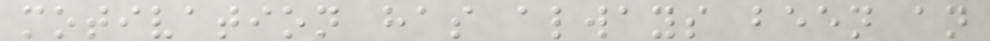motivation has always been an
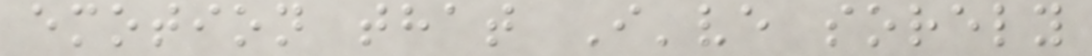emotion that I've sorely
